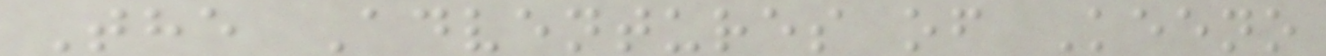The Adventures of Keeno
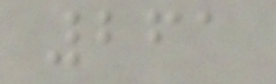261
